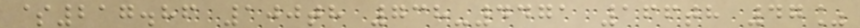$217.86 100th 738-4471 166th 47%
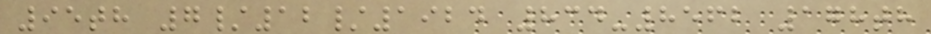95th 7/12/1924 834-8562 178th
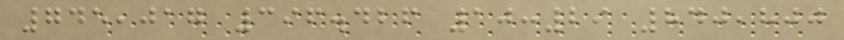745,017 396.426 10:29 840,800
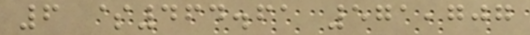6 $464.61 571,707
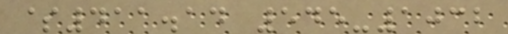$411.14 545-1032
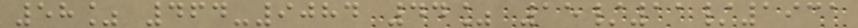58% 464-9084 44% 15/11/1931
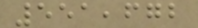551,672
